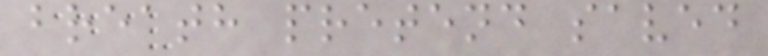breath pretend saved
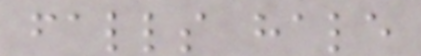falls hale
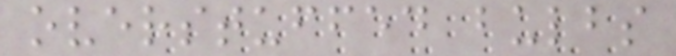overstuffed bulbs
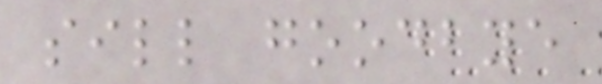sill goodbye
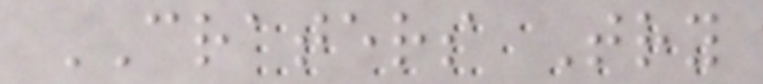CRATERS Try
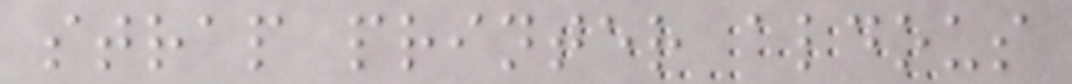strap printer aldous
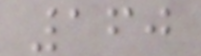160
